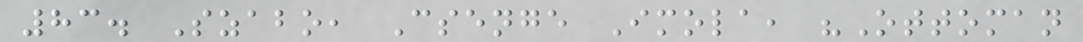83. Szabo, Csenge Imola, "Ottoman
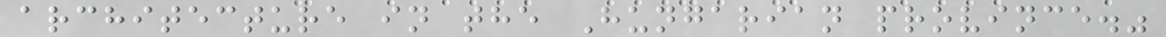architecture in the Hungarian province."
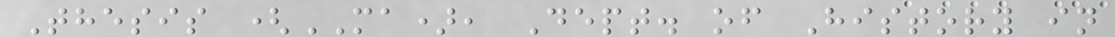Thesis (MA), Dept. of History in
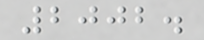2002.
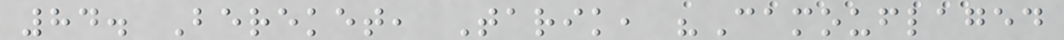84. Bereket, Tarik, "Camouflaged
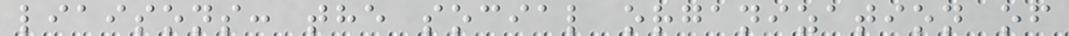liaisons: the social organization of
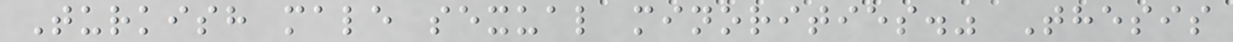Turkish male sexual minorities." Thesis
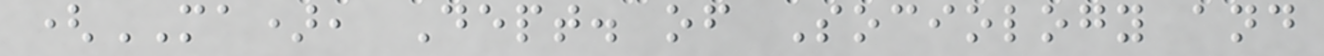(MA), Dept. of Sociology and
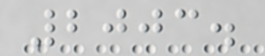2003.
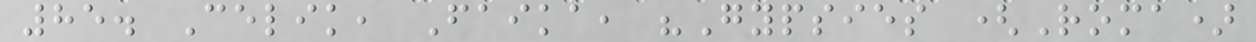85. Celik, Faika, "Gypsies (Roma)
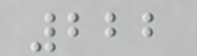222
